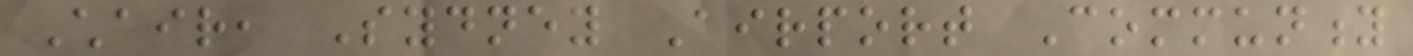Chair, Sydney Airport Community
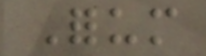Forum
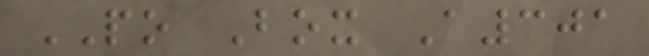PO Box A301
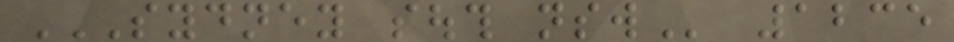SYDNEY SOUTH NSW 1235
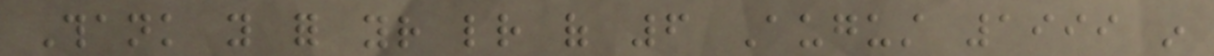Thank you for your letter of 6 August 1999 in
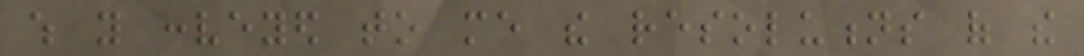which you conveyed to me the resolutions of the
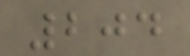204
